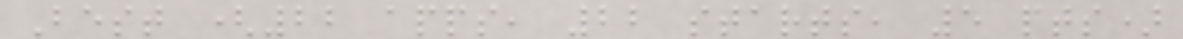Best (22 apps, 22 starts, 5 pts)
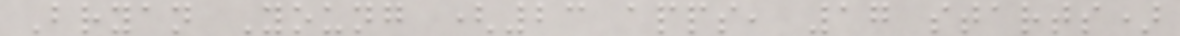Bryan Young (23 apps, 17 starts)
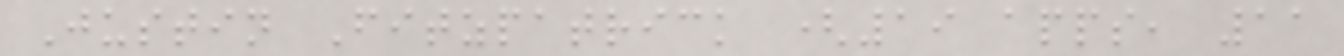Justin Fitzpatrick (19 apps, 11
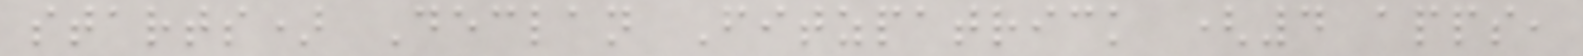starts) Declan Fitzpatrick (4 apps,
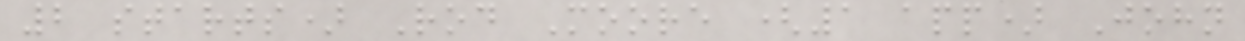2 starts) Rod Moore (1 app) John
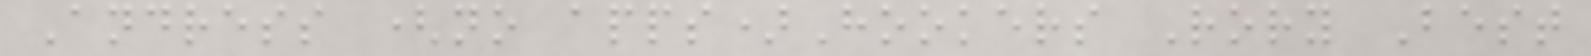Andress (no apps)Hookers Rory Best
